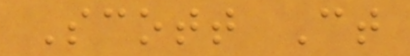Scott Ct
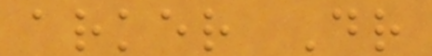arker Dr
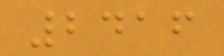2416
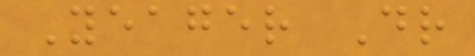Yeager Dr
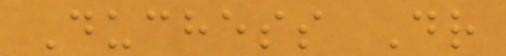Duchess Dr
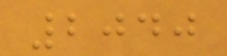2040
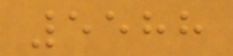5588
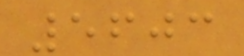5603
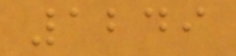1249
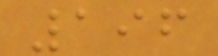196
